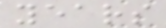years
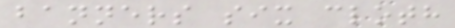banners six cloth
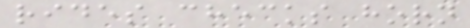rides checks horn
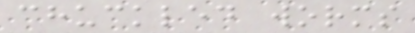chuckled worms
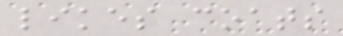likes coats
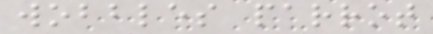wobbles parrot
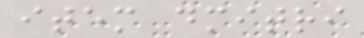item dmitri
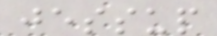jessup
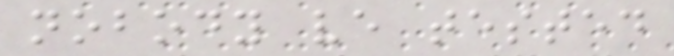nobody ve tested
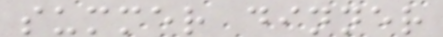summer dinner
